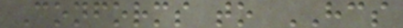Conforms to HCS
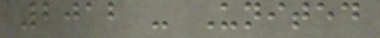2012 - United
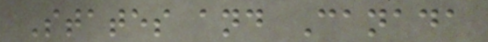States and Canada
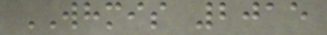WHMIS 2015
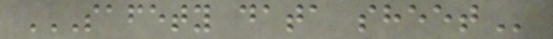SAFETY DATA SHEET
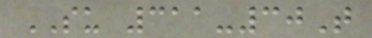SU 311-30T
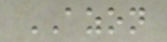AZON
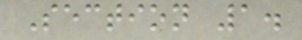Section 1.
